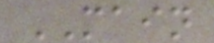MAIN
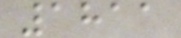1811
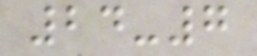24-7
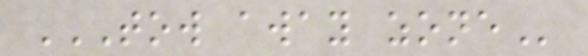TOW AWAY ZONE
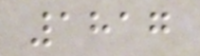1817
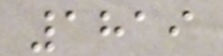1819
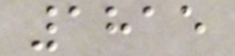1815
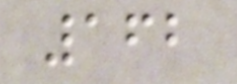162
